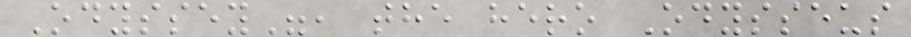Odyssey", the hero Odysseus
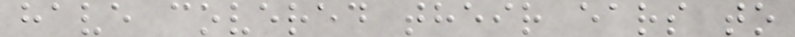have covered their ears to
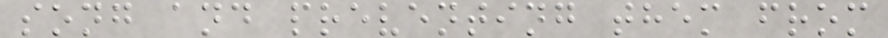song and preventing them from
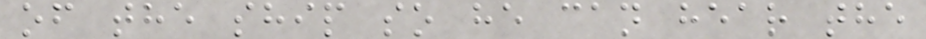of the ship so he can hear the
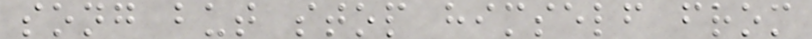song but stop himself from
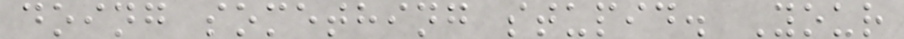doing something stupid. Your
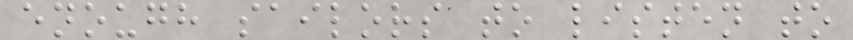enough sailors to listen to
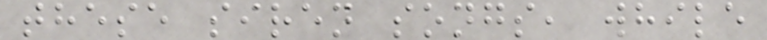these siren songs, while
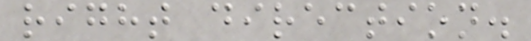right direction.
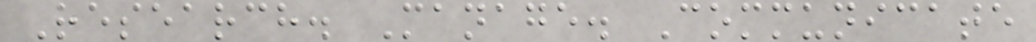Research. Manage. Communicate
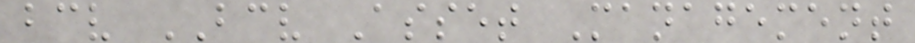bcv BCV Asset Management
